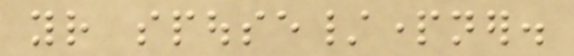your spouse/partner.
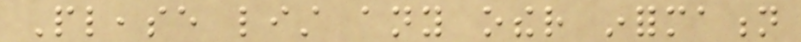Please list any other information
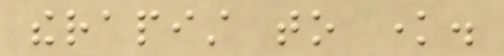therapist to know.
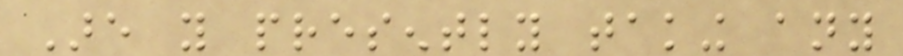Are you presently taking any
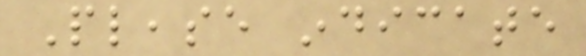Please indicate
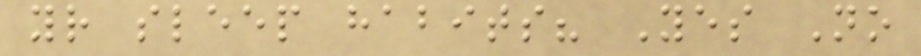your sleep habits? Yes No
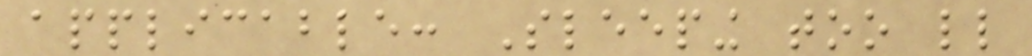applicable: Sleeping too little
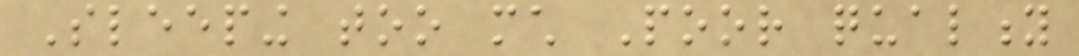Sleeping too much Poor quality
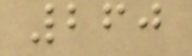260
